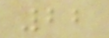22
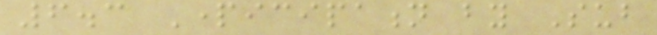6.3 Participation by Sub
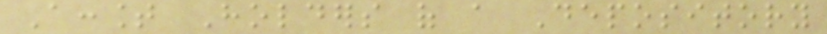Account Holders of a Depository
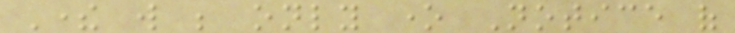There will be only one Notice of
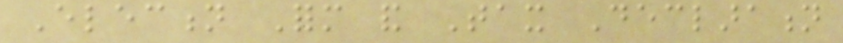Election Form and Tax Declaration
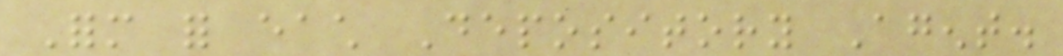Form for each Depository Agent.
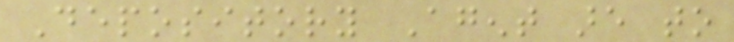Depository Agent are to
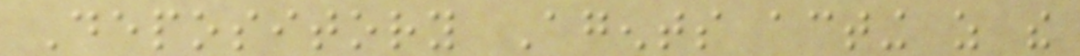Depository Agents acting as the
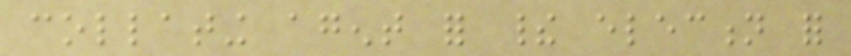collating agent for their election for
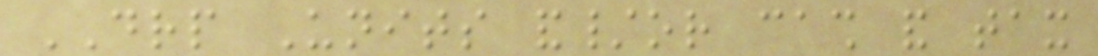DRP Units and/or cash and tax
